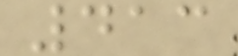413
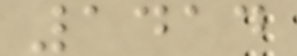1414
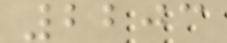2203
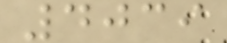4039
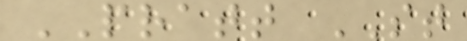PRATT ST
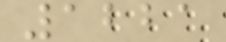1221
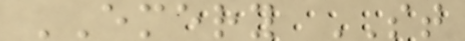EMERY ST
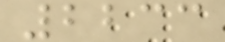2233
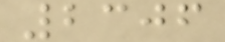2306
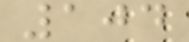104
